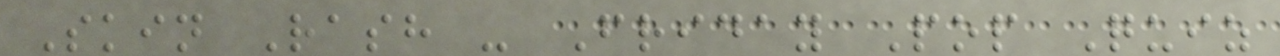Skin Rash - Friday Pop Quiz
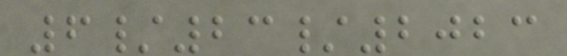6/23/2023
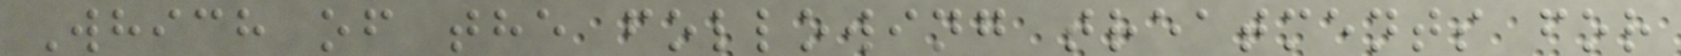Which of the following treatments for
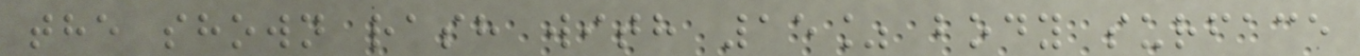the shown rash with 15% body surface
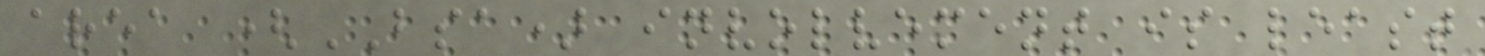area (BSA) involvement is least
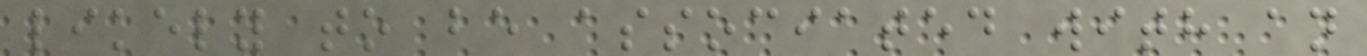likely to be associated with an
